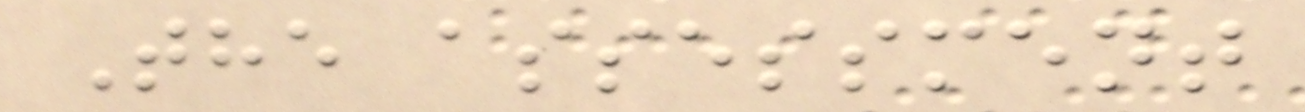The assessment
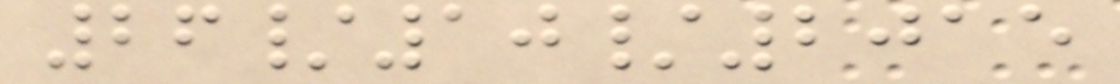26/10/2015
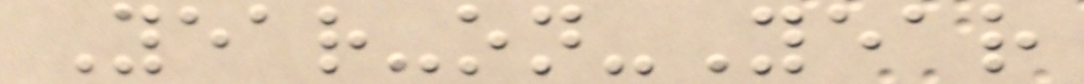Year-on-Year
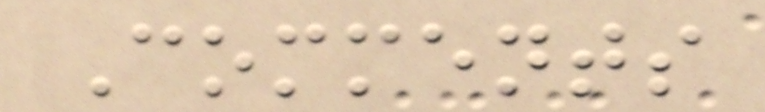Comments
